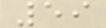59
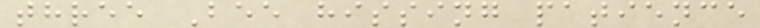three Bee hissing patience
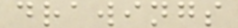drawings
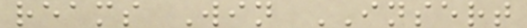reams Win INSERT
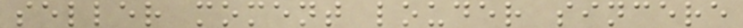seller moment louder sincere
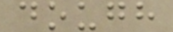dough
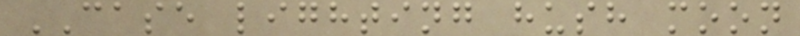CASE lighting hush moon
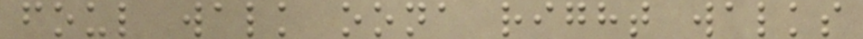foul walk oona right walks
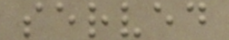served
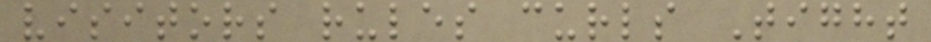visitors rules curls Tight
